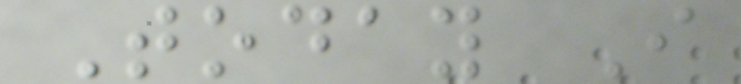Today I
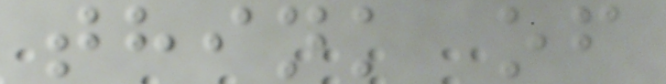think of
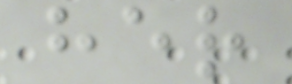her
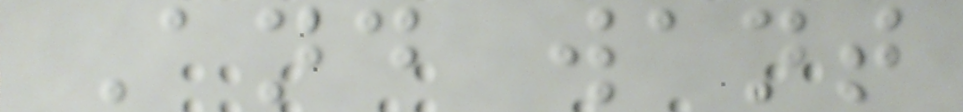And want
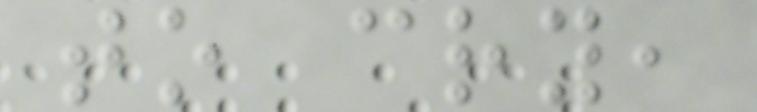to cry,
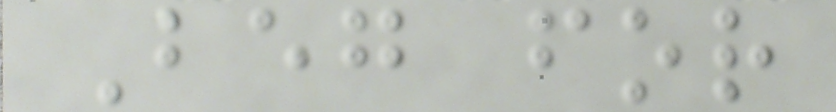Beg for
